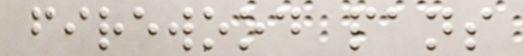firewood pans
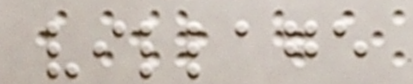village
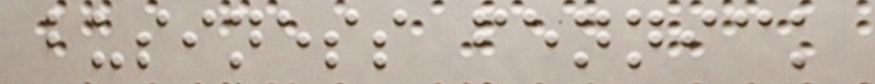business fennick
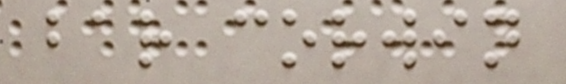bar corwin
